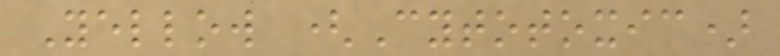Yellow (Cytotoxic)
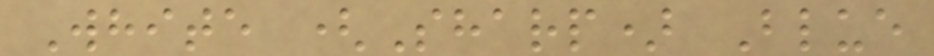White (Sharp) Blue
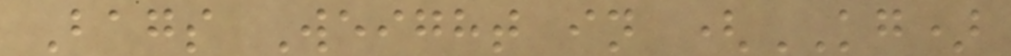Bags Weight in (KG)
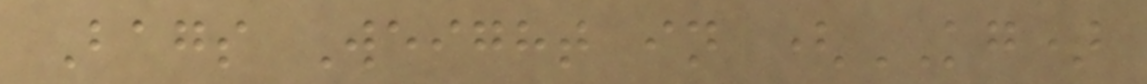Bags Weight in (KG)
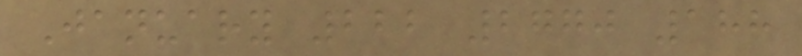January 222 2770 188
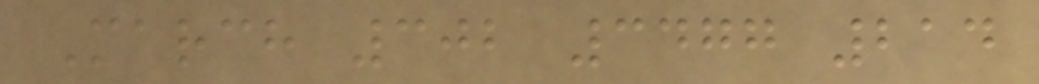March 302 3477 214
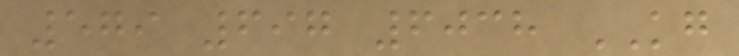579 697 6038 KG
